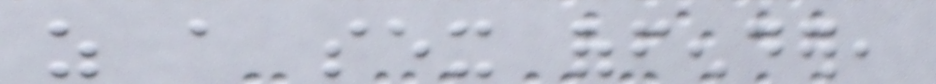as a sex offender,
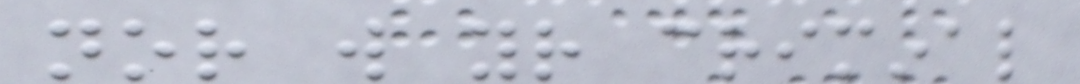nor will your criminal
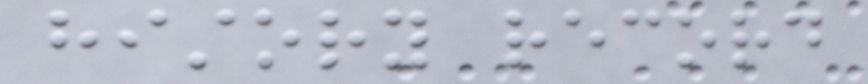history record
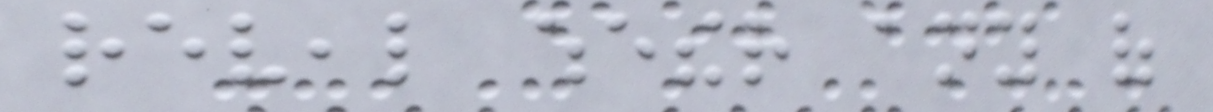reveal whether any of
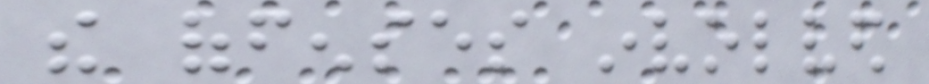the offenses involved
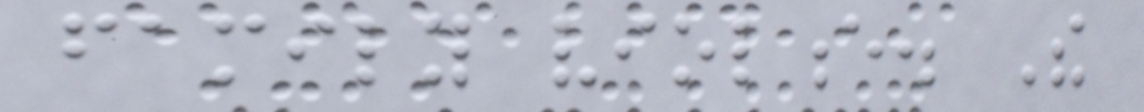family violence. The
